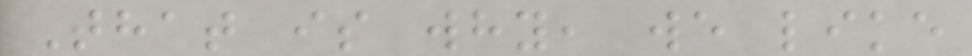That is why, we like
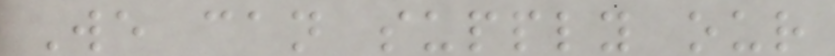We can supply our
